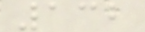132
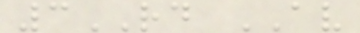3RD AV
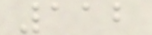112
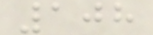108
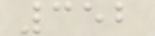352
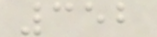352
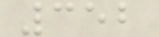352
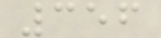356
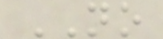NO
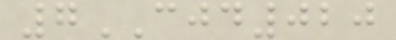7CJD020
